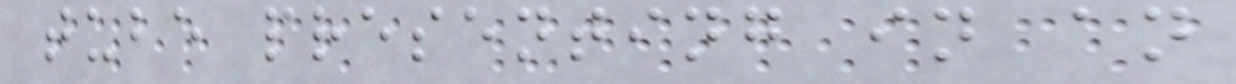tube presenting in an
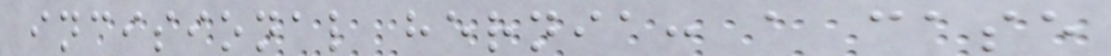incisional hernia: a case
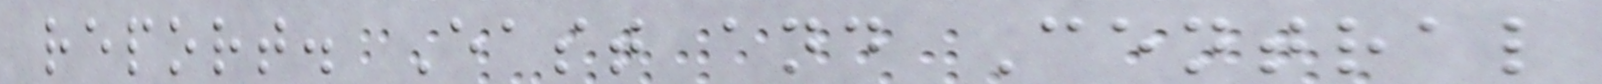report. East and Central
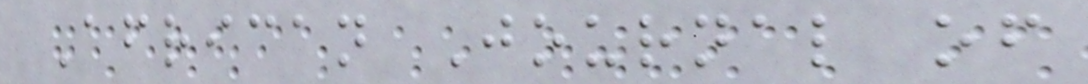African Journal of
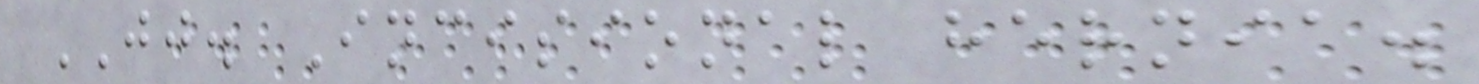JJ. Incisional hernia.
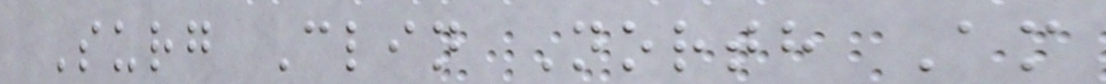Surg Clin North Am
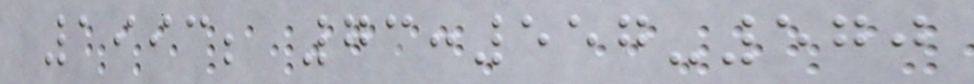1993; 73:557-570
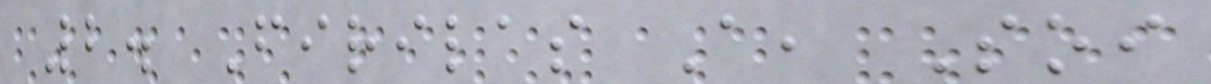2. Firilas A, Soi
